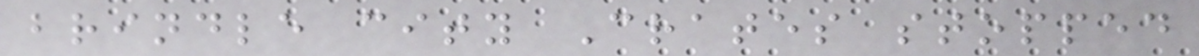brindle city Crates stopped
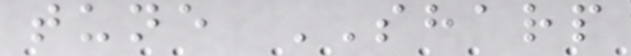tune SHARP
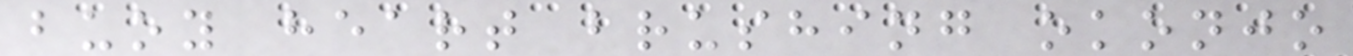buoy heart brushing okonjo
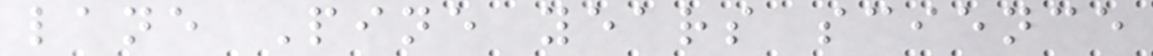lane Pine years science
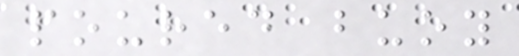poured buoy
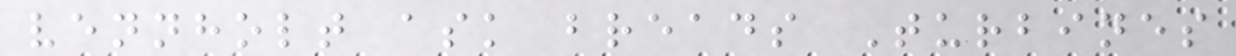vennholt ask breads Turbines
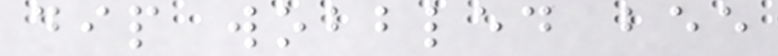dip wobbled bee
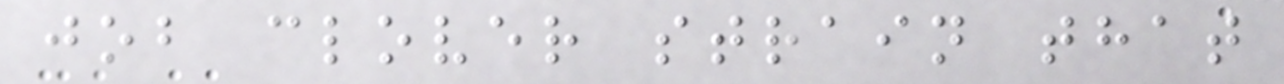job clover strain that
